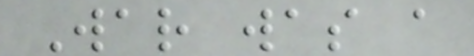War was a
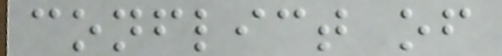conflict of
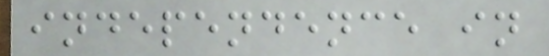independence in
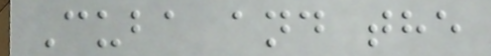Cuba and the
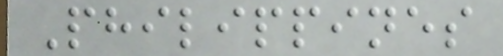Philippines
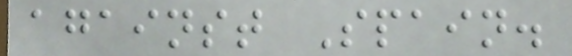against Spain.
